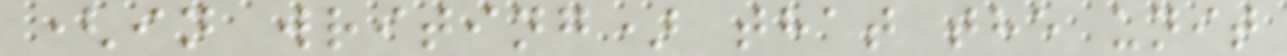(in writing) that the unit
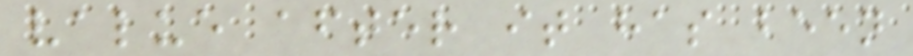value after it has been
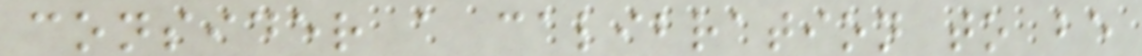consider a calibration to be
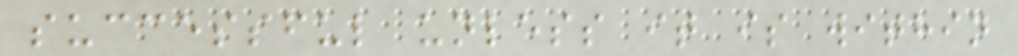successful unless it is within
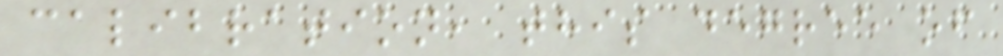calibration, this degree of
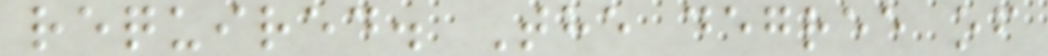required. The degree of
